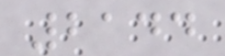2144
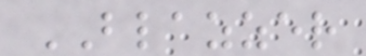BLAZZER
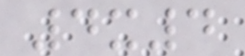4x4
